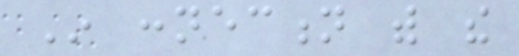In connection with the
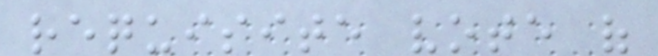requisite vote of
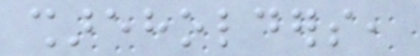shareholders,
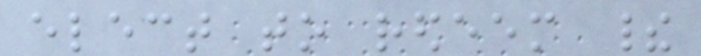elect to redeem their
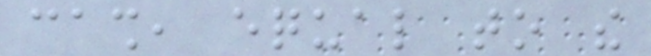cash, equal to the
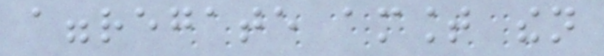aggregate amount then
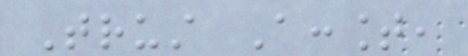Trust Account,
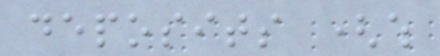deposits (which
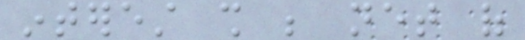interest shall be net of
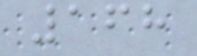168
